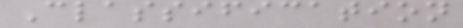Classification
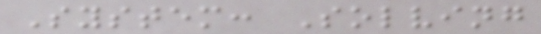System: Solving
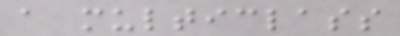a multiclass
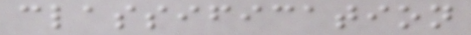classification
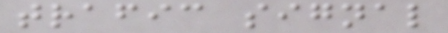trafic signal
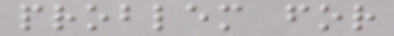problem for
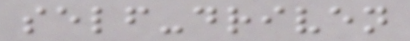self-driven
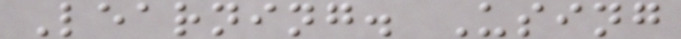Learning. Using
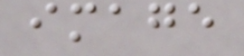image
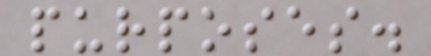purposes.
